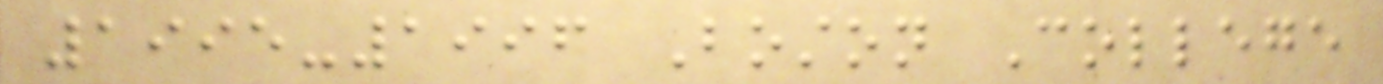1995-1996 Boston College
